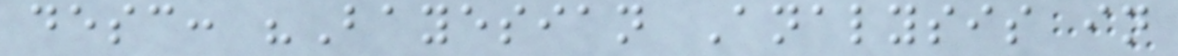desc: "Bayesian Analysis in
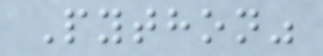Python"
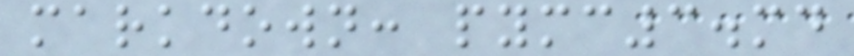markdown: pymc3.md
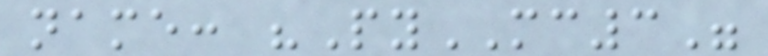name: "PyMC3"
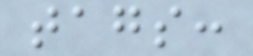tags:
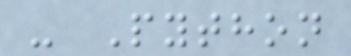- Python
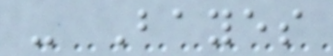- Bayes
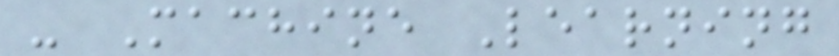- Machine Learning
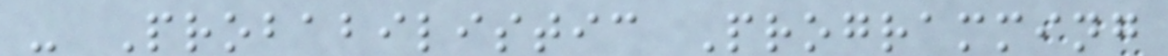- Probabilistic Programming
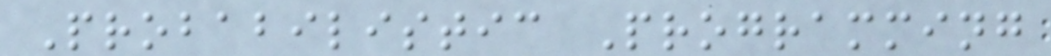Probabilistic Programming
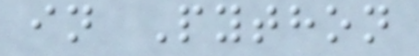in Python
